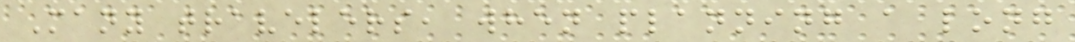Many travelers, when planning a long
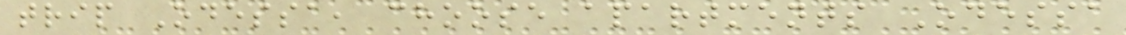trip Odessa, choose apartments Odessa
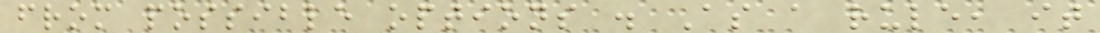from possible options . As a rule, it
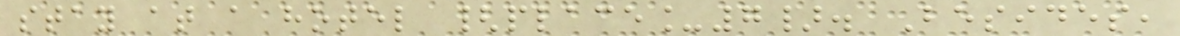stay at a hotel {place_7}. Besides,
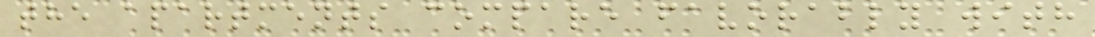the apartments compare favorably with
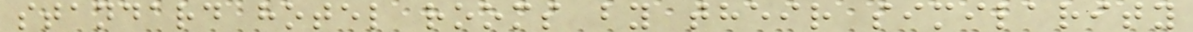standard hotel rooms by their similarity
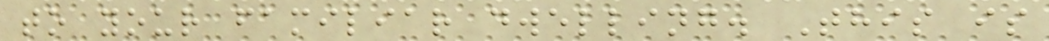to your familiar dwelling. This is
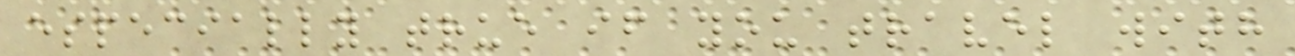especially true if you travel with
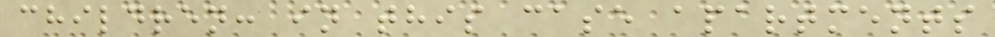children: in this case apartments
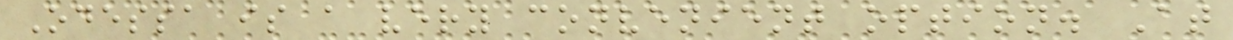Odessa is a very convenient option. At
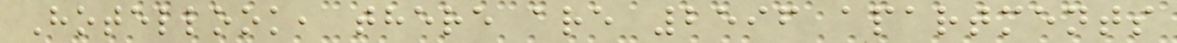Hotellook, there are 2596 apartments
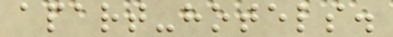apart-hotels.
